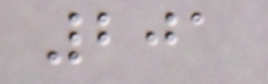201
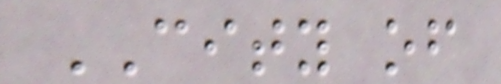CITY of
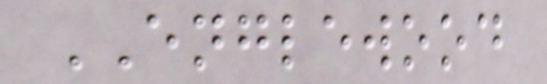ENGLEWOOD
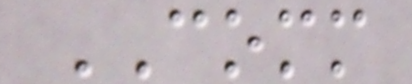COMM
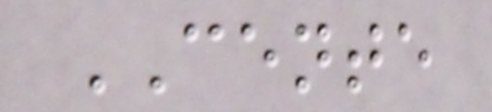CENTE
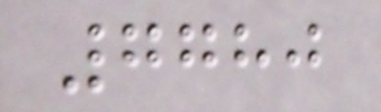7780
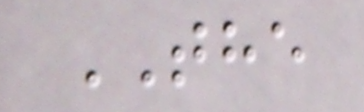THE
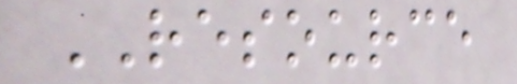RESOURCE
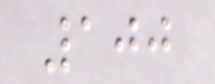100
